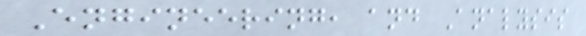Engineering, and Analysis
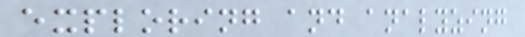exploring and analyzing
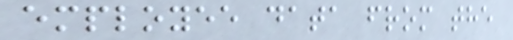employee data from the
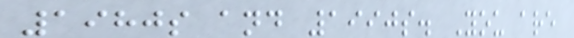1980s and 1990s. You are
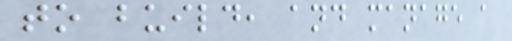to build, and manage a
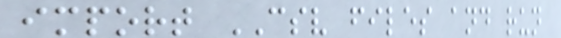import CSV files and run
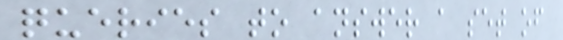queries to answer a set of
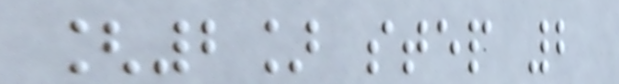[2] step 2
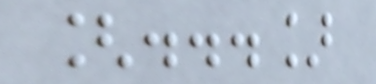[...]
